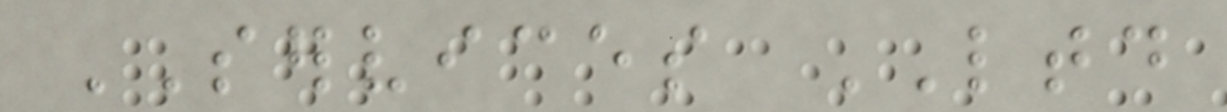SERVICES LTD
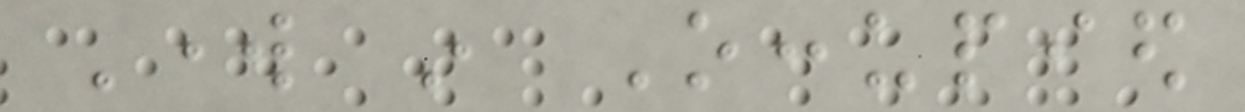Work in Occupied
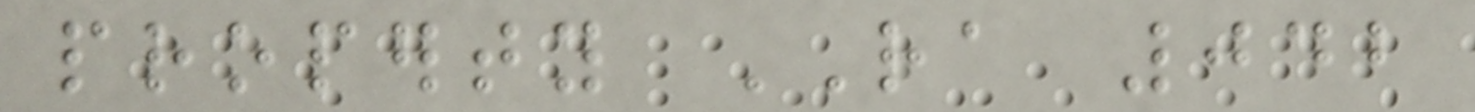property RA 042
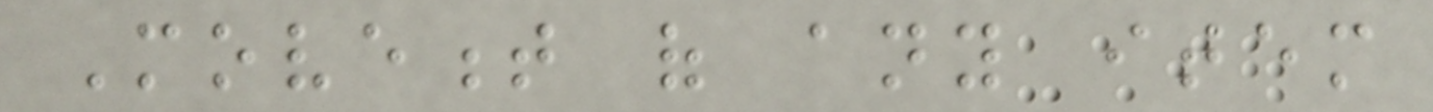Movement of any item
